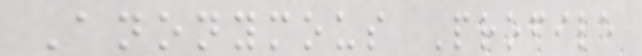Anonymous Profile
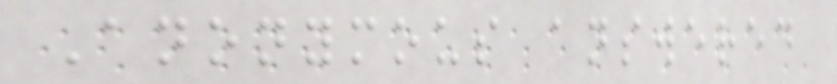Anonymous answered
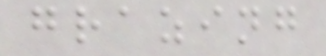grazing
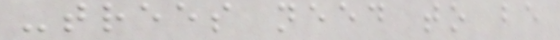-trees need to be
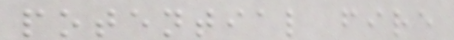potential fire
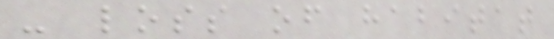- loss of habitat
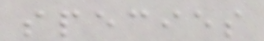species
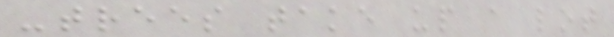-trees take up a lot
